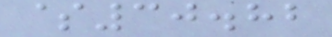$30.82
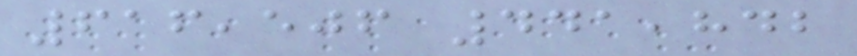616,506 441,842
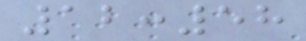12:58
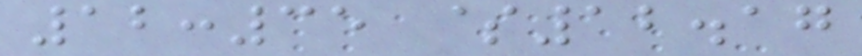12:35 $12.17
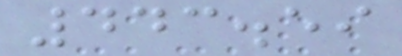443.59
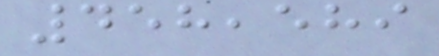458,589
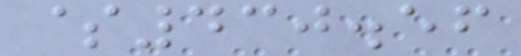$430.56
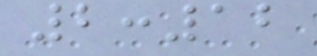2:12
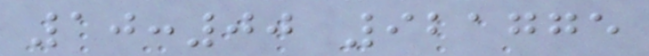10:00 921775
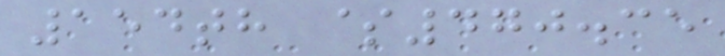154th $470.35
